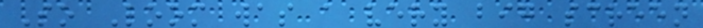So Loom was a very big screen
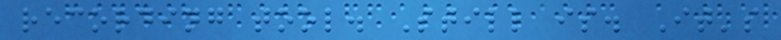recording tool. Still is. It's
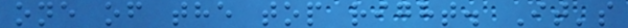one of the top right. It's
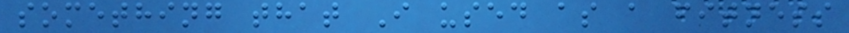something that I used as a fitness
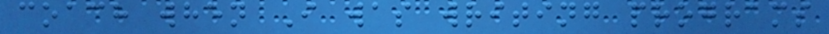coach when I was writing programs
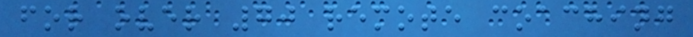for over 70 remote coaching
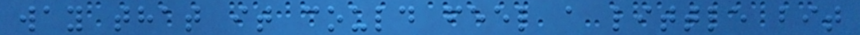way that it could feel a little bit
